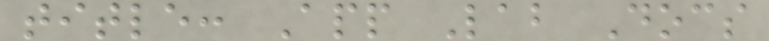title: App Lab Docs
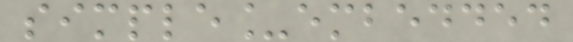simple_embedded
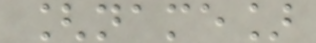[name]
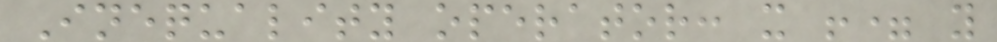Inequality operator: x != y
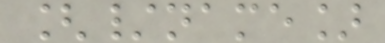[/name]
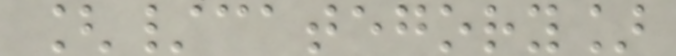[/category]
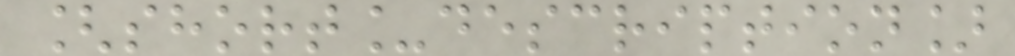[short_description]
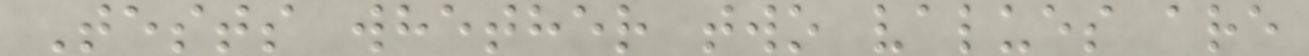Tests whether two values are
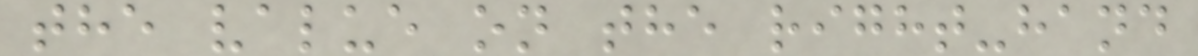the value on the right-hand
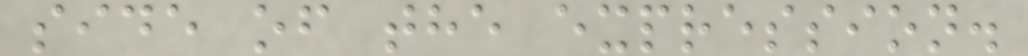side of the expression.
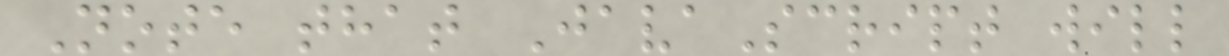Note that JavaScript will
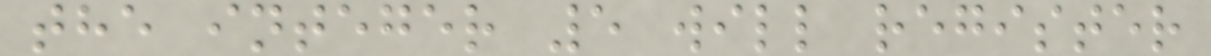the integer 5 will register
